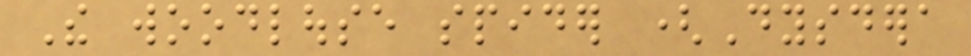The woodlouse spider (Dysdera
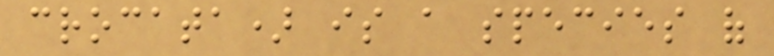crocata) is a species of
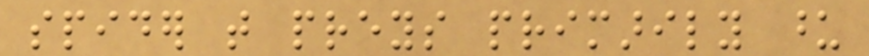spider that preys primarily upon
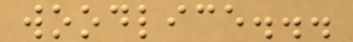woodlice...
